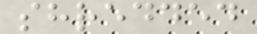shredded
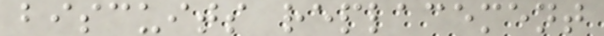biscuits replacement
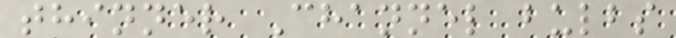thinner Channel bulbs
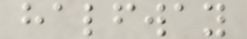halfway
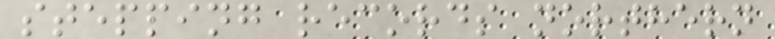stepping records northern
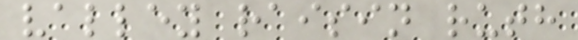valley raisin ruth
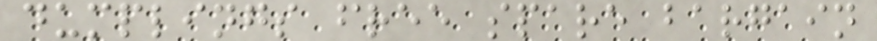dumplings free spare bargain
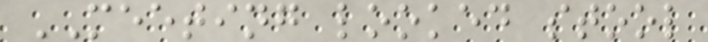MEETING looked stool
